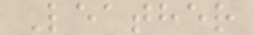Leather
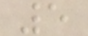5
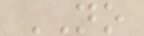NO
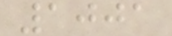1001
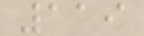119
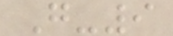G-9
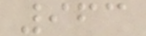963
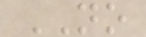NO
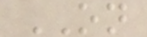ON
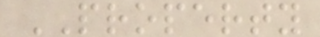PROPERTY
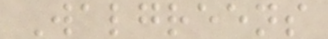Walgreens
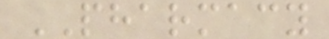PHARMACY
